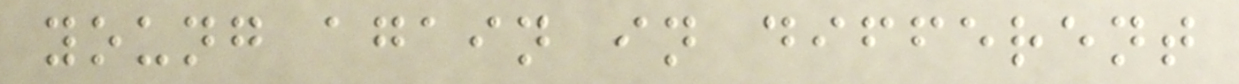young again in different
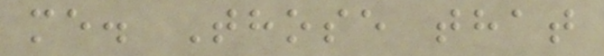me. Those that
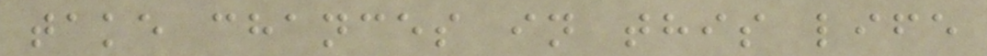take chances in this life
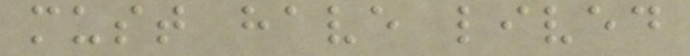must have lived
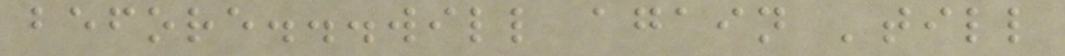before...will again 'till
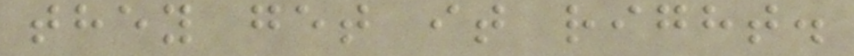they get it right.
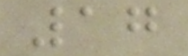17
